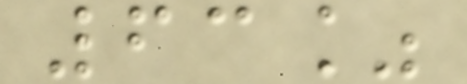63%
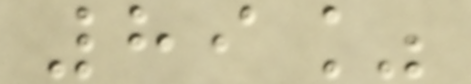89%
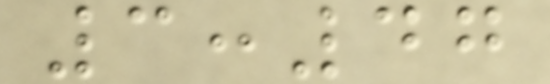3:47
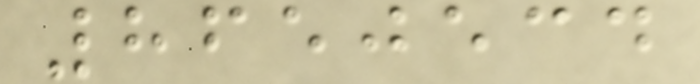8650534
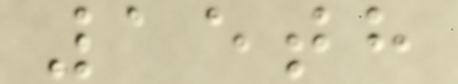15th
